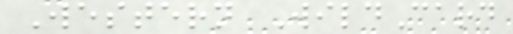Western WildCard
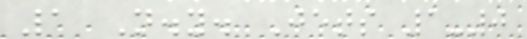1 N.y. Jets 1-0
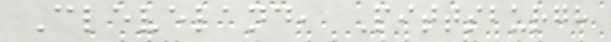Cleveland, Pittsburgh
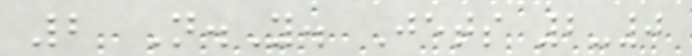2 N.Y. Jets 2-0
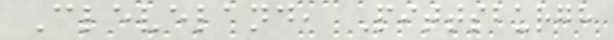Cleveland, Pittsburgh
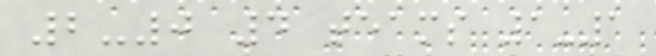2-0 4 teams 1-1
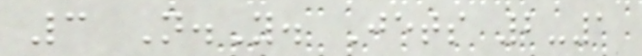3 N.Y. Jets 2-1
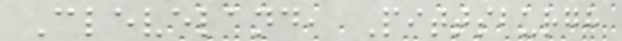Cleveland, Pittsburgh
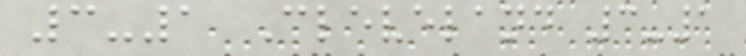3-1 Cleveland 3-1
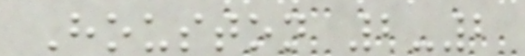Houston 2-2
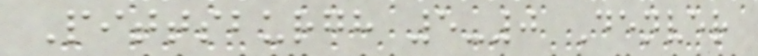Pittsburgh 5-0 Denver
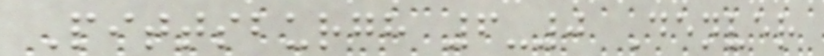Pittsburgh 6-0 Denver
